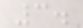3.
